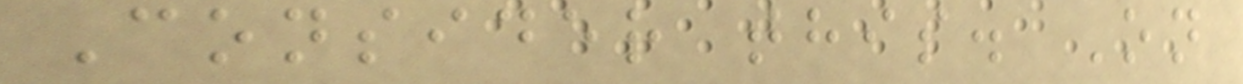Consider this. On
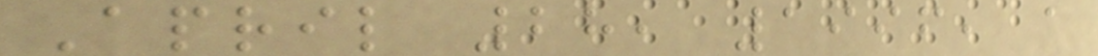April 28, 1996, a
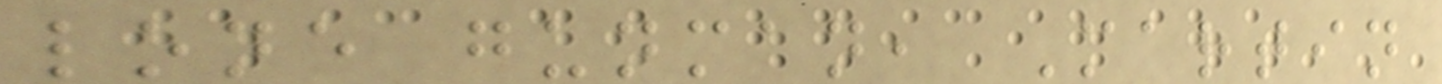lone gunman, Martin
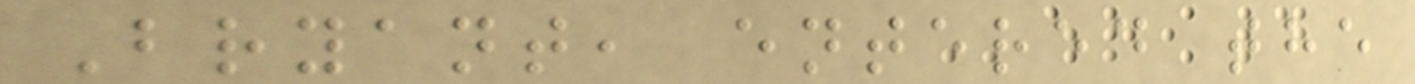Bryant, entered the
